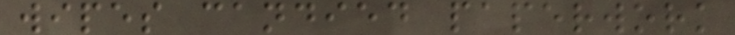wipes candied paperwork
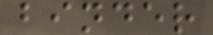binder
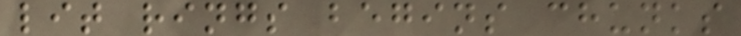lit rings begins chunks
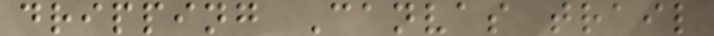dripping Canvas trail
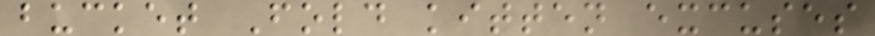bucket Fold kitten excuses
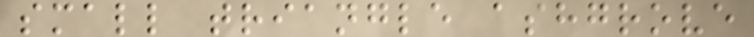small triangle ashgrove
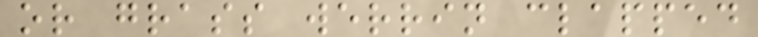or grass werrin clapped
